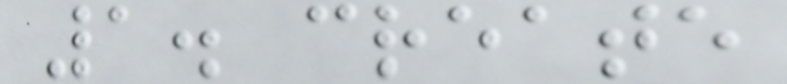1. create
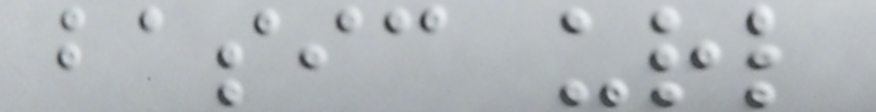basic url
